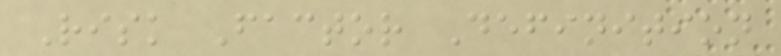Risk Factor Definition
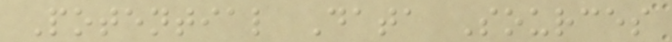Potential Data Sources
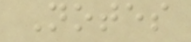Notes
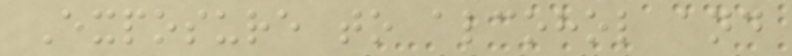Exposure to alcohol and
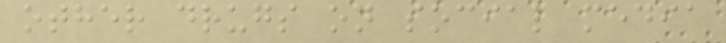other drugs on social media
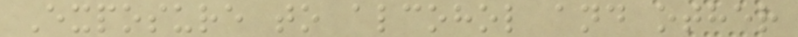Exposure to alcohol and other
